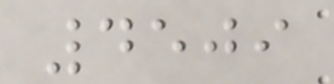4509
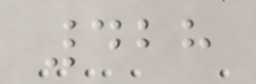428
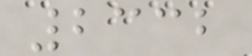2332
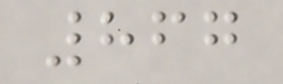867
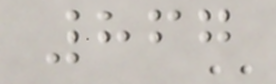867
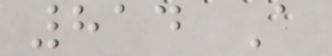814 A
